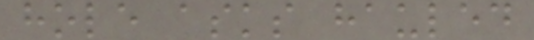hole asks hauled
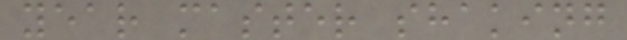year master shaking
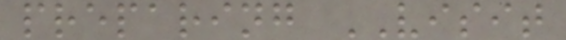preparing VISIT
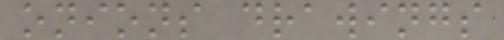onions drawings
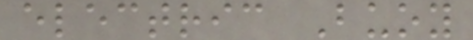electric Buoy
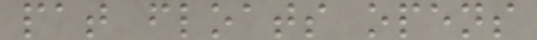pat floats opens
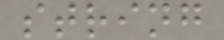string
